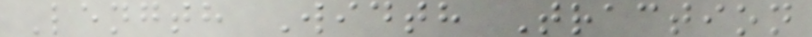Length Width Traction
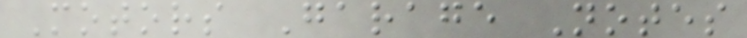Motors Garage Notes
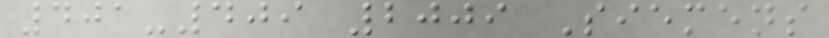401-409 2009 Siemens
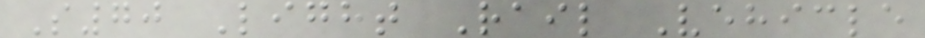S70 Light Rail Vehicle
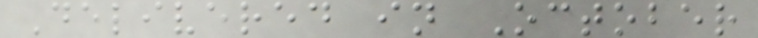Delivered in October
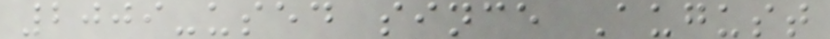2009-used since August
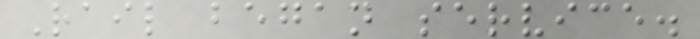Rail began service.
